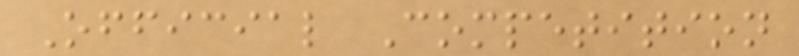Official Competition
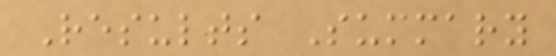Results Summary
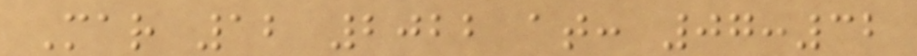Mar 12 2022 at: 07:32
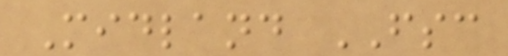Midland FSC
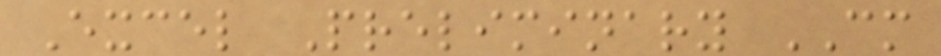Excel Preliminary CM
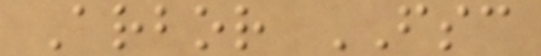Arbor FSC
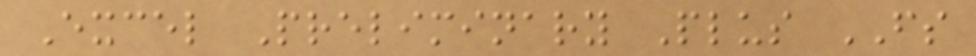Excel Preliminary Plus FS
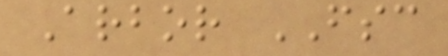Arbor FSC
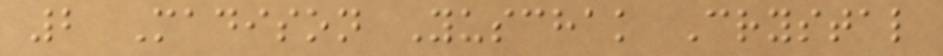2 Madison Yuschak Crystal
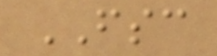FSC
